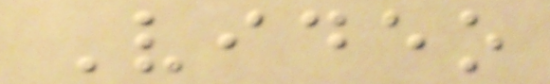Video
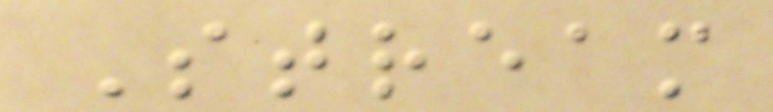Stream
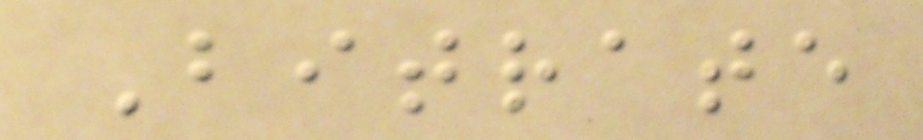Bitrate
